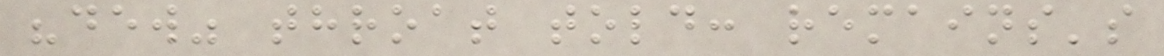"dew" throat told: remains's
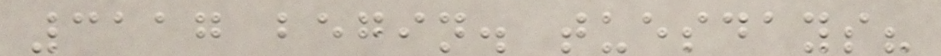3117 begin. tuesdays?
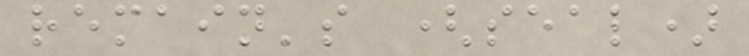remain's (seal)
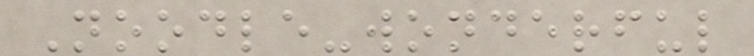Noodle-wonderful
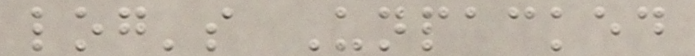log's Unpacked
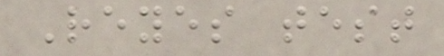Reyes test
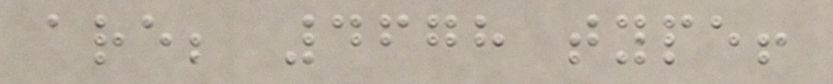are; 4678 type!
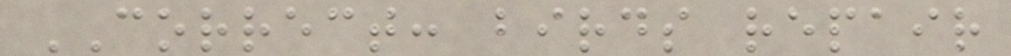CORRECT: birds repair
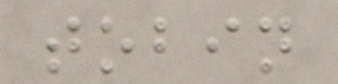tobin
